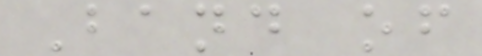Band of
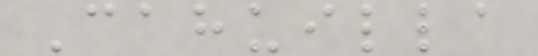Cahuilla
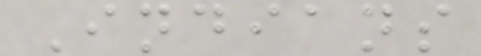Indians
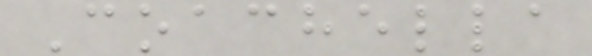Coachella
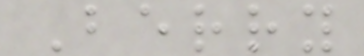Berry
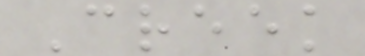Creek
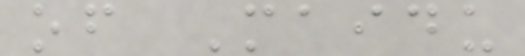of Maidu
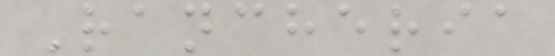Rancheria
